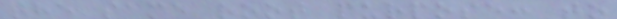the same root purpose: to
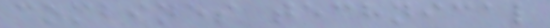combines technical
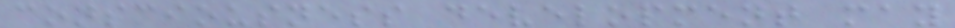consciousness development may
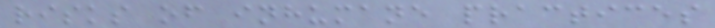risks of inhumane practices
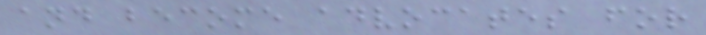and become advocates for
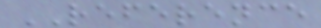REFERENCE
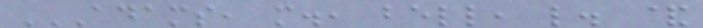ADAMS, M., BELL, L. &
